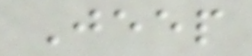Jeep
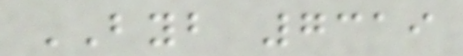BYB 7319
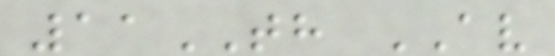11TH AV
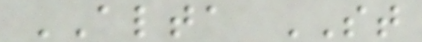ALTA ST
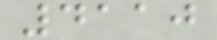4110
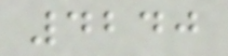4240
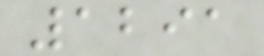1291
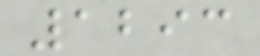1293
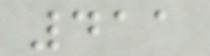411
